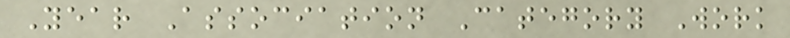Year Association Category Work
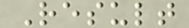Result
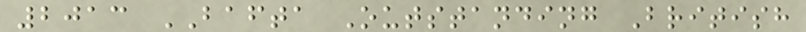2013 BAFTA Outstanding British
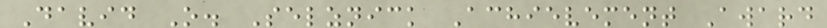David O. Selznick Achievement Award
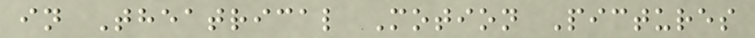in Theatrical Motion Pictures
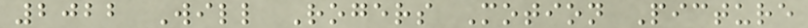2022 Will Rogers Motion Picture
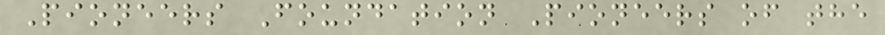Pioneers Foundation Pioneers of the
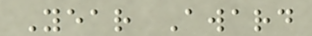Year Award
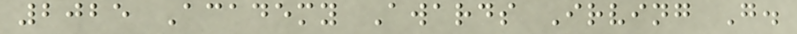2025 Academy Awards Irving G.
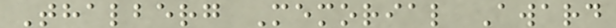Thalberg Memorial Award
